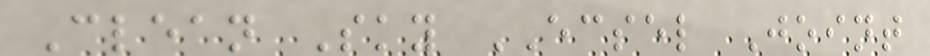Clean Sky ECSEL Joint
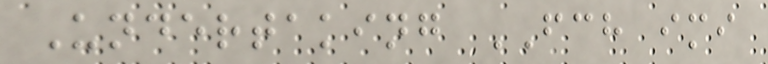Undertaking FCH imi
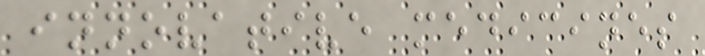innovative medicines
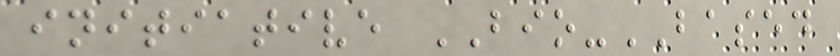initiative BIO-BASED
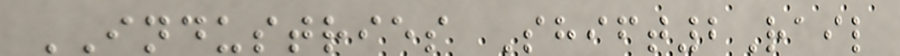INDUSTRIES Shift2Rail
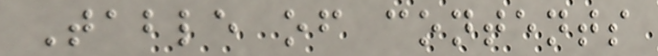Table of contents
